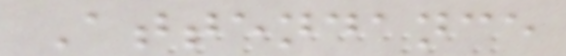Attendance
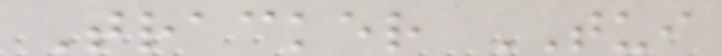Tracker TUI
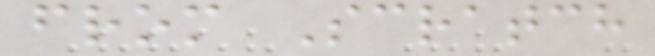from Scratch
